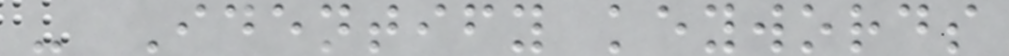- Identify keywords
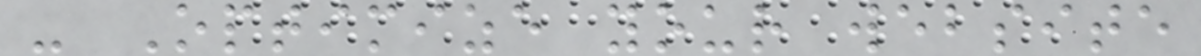- Optimize your website
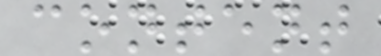content
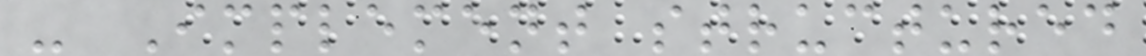- Implement structured
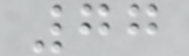77
